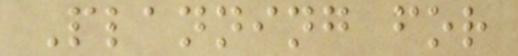Planning for
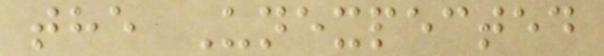the Unexpected
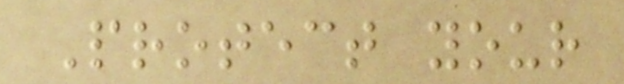Protect your
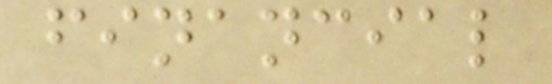financial
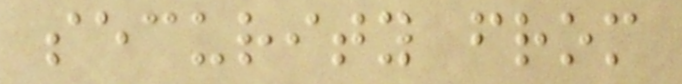security from
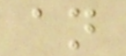an
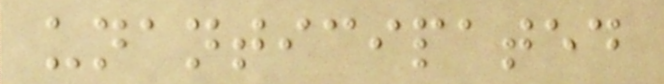unanticipated
